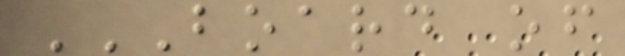BOARD OF
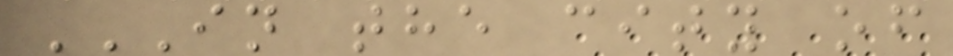IN THE CITY OF
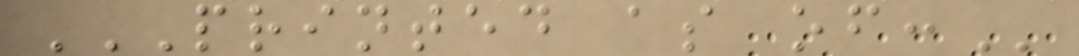PRINTED AS OF:
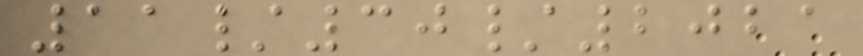11/30/2021
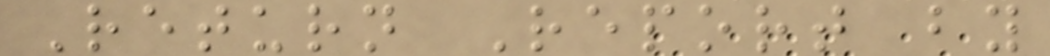Return Report by
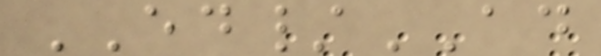ED/AD
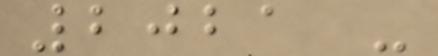2021 -
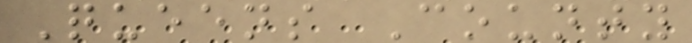Queens County
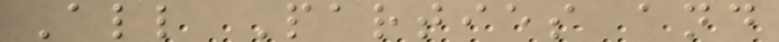All Parties and
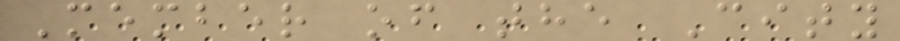Member of the City
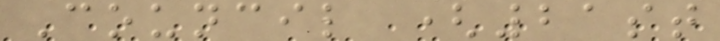Council (21st
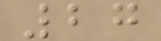27
